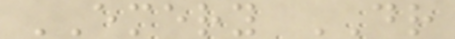EMERY DR
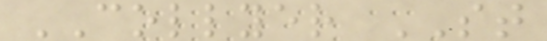COLLYER ST
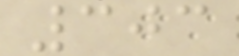303
